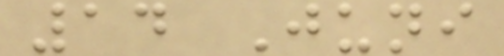14 Juni
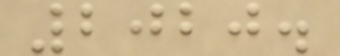2020.
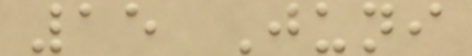15 Juni
